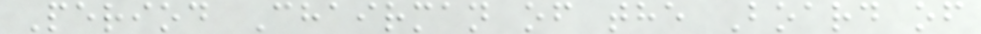Period Chairman of the Board of
